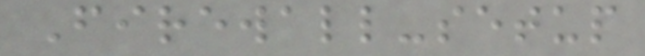Firewall-setup
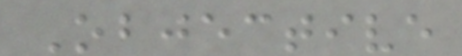Objective
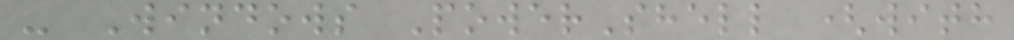- Windows PowerShell (with
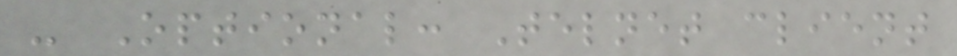- Optional: Telnet client
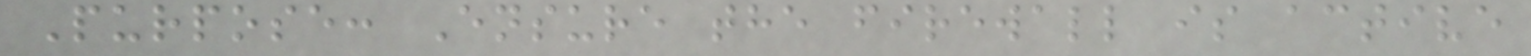Purpose: Ensure the firewall is active
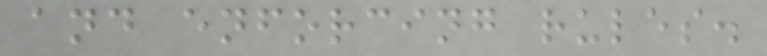and enforcing rules.
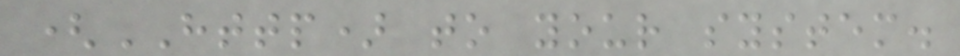(HTTP) to your system.
